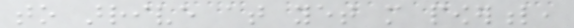to arrive at yet more powerful,
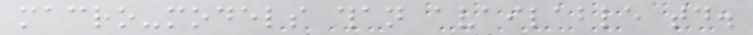macro-models than available today.
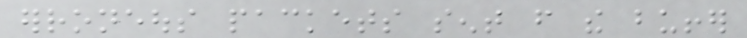erroneous packets sent from the buffer
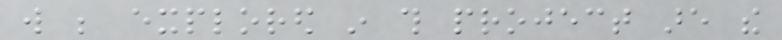will be explored in this project are the
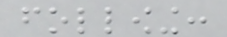following:
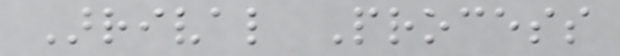Arrival Process
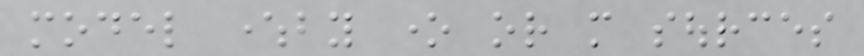model whereby one or more sources
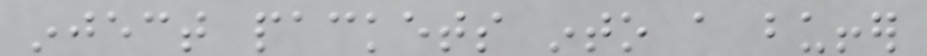inject packets into a buffer
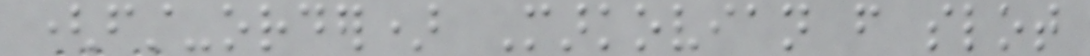(first-order) Markovian from slot
